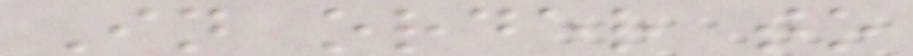In order to
